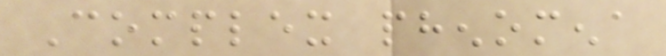Complex phenomena
